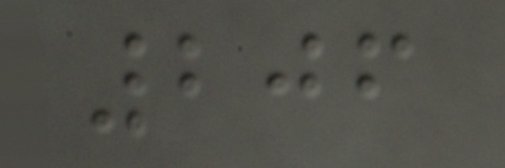206
